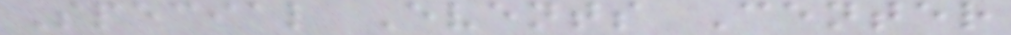Special Events Center
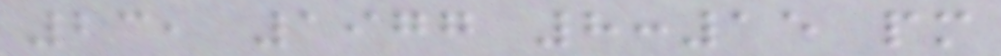23, 1977 8:15 pm
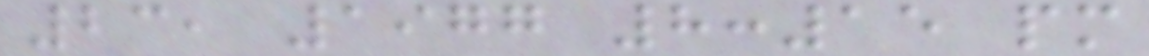23, 1977 8:15 pm
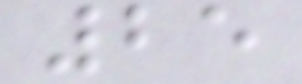25
